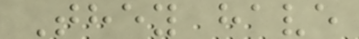They have
